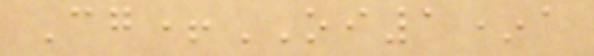Cg+OI1*a
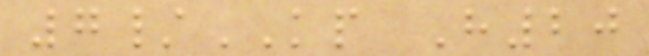7/KP H20
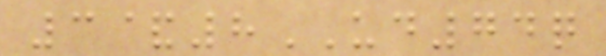3&8UD74q
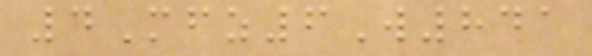4Mfz6W841
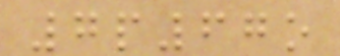7p67o
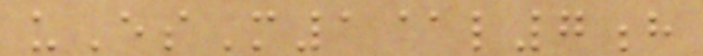uEsM1@l7h
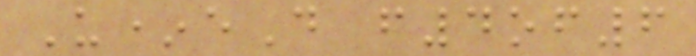U*eD f4of6
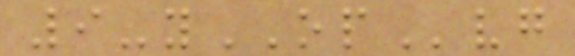9-yOPvg
